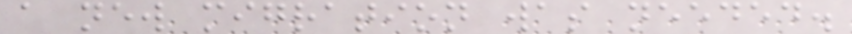a new migration was needed.
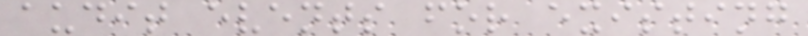audit events for existing
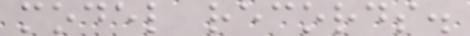model records.
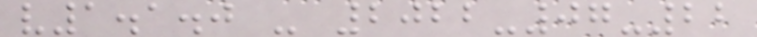v1.1.0 - 2022-07-22
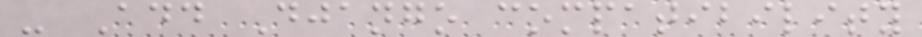- Add Django compatibility
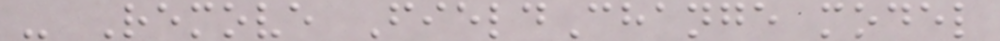- Remove FieldChange model
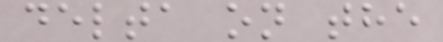delta on the
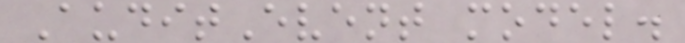AuditEvent model.
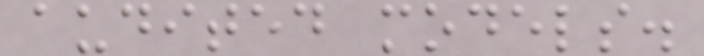audited models.
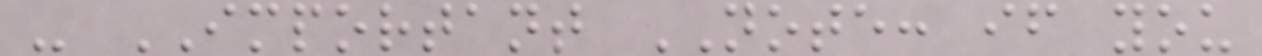- IMPORTANT NOTE: if you
